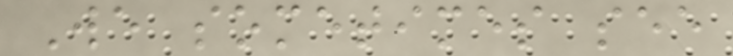We sometimes see
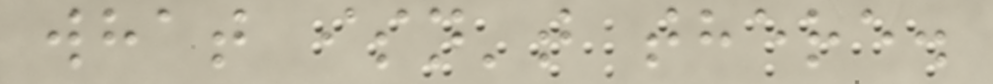what isn't there.
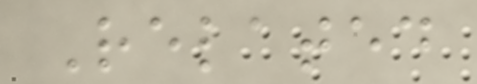Related
